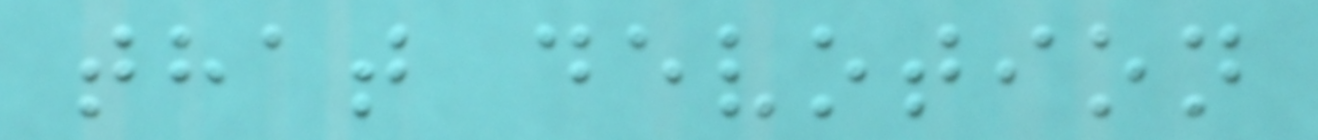that devotion
